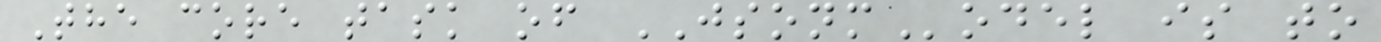The core task of JSONModel is to
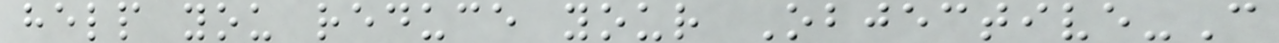help you reduce your Objective-C
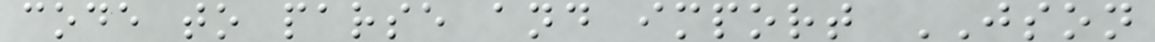code to parse and import JSON
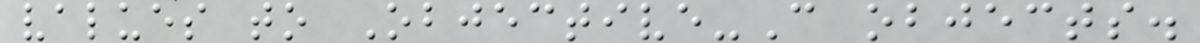values to Objective-C objects.
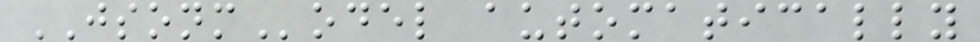JSONModel automatically
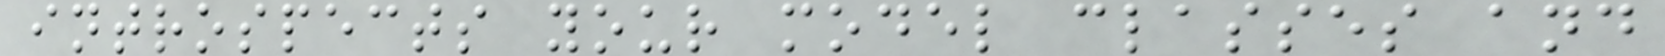introspects your model classes and
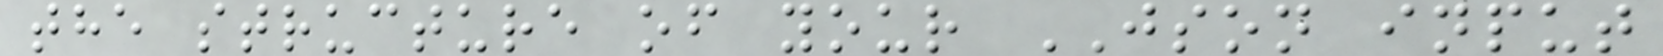the structure of your JSON input
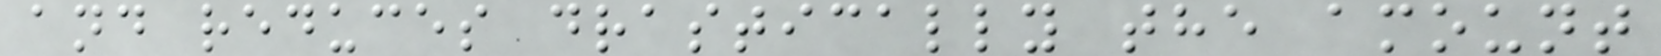and reduces drastically the amount
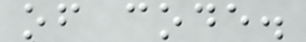of code.
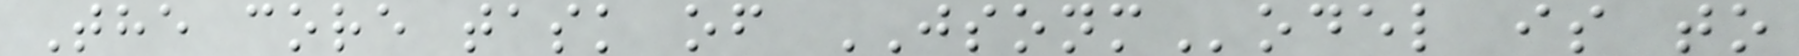The core task of JSONModel is to
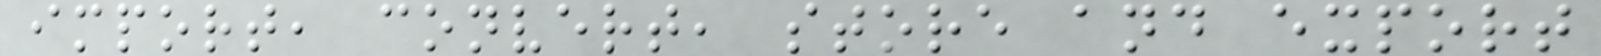import, convert, store and export
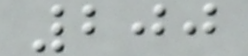200
